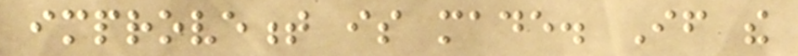improvement is made. If the
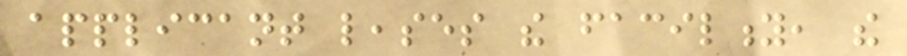applicant leases the facility, the
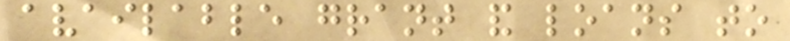available grant and loans to
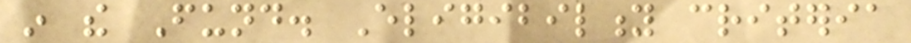in the Fund. Eligibility criteria
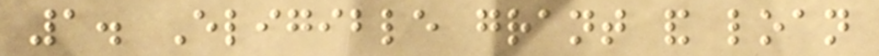1. Eligible grant and loan
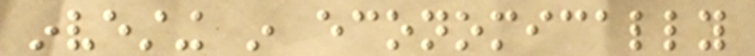investing in economically
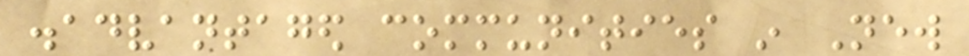disadvantaged communities in New
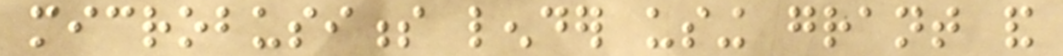microbusiness lender using grant and
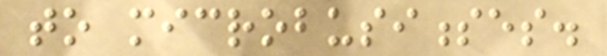to microbusinesses.
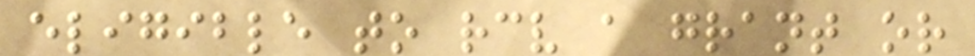eligible to receive a grant or
